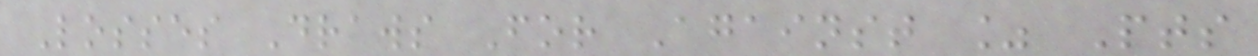Losses Draws For Against % Pts
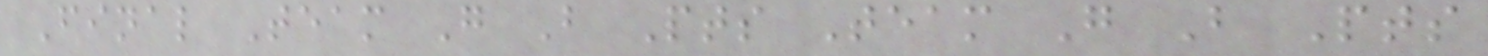Final Team G B Pts Team G B Pts
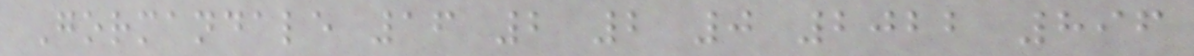Gormandale 16 2 2 0 2022 896
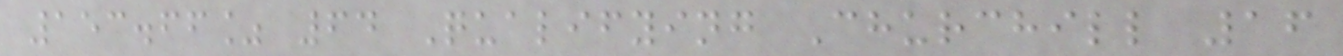153.66% 64 Qualifying Churchill 16
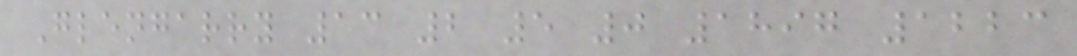Glengarry 13 2 5 0 1897 1223
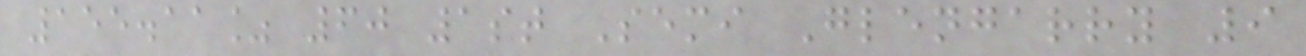155.11% 60 1st Semi Glengarry 9
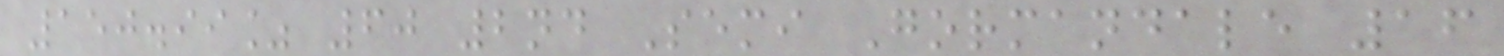150.99% 60 2nd Semi Gormandale 16
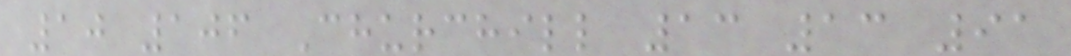10 106 Churchill 13 13 91
